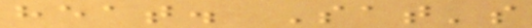heat. Sat's
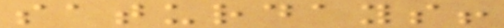saturdays!
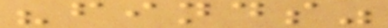"finds"
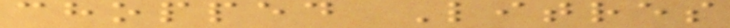chopped Litres
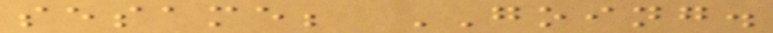sesame; GOING.
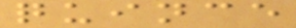quince
